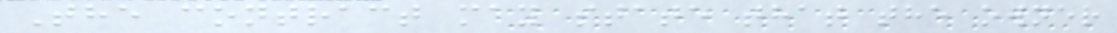The contract may state that the owner
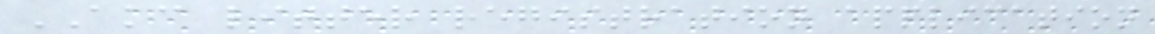AKC litter registration application
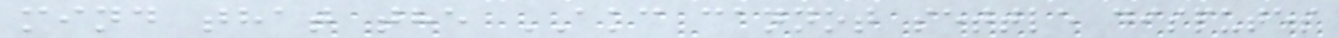mind that the AKC cannot settle disputes
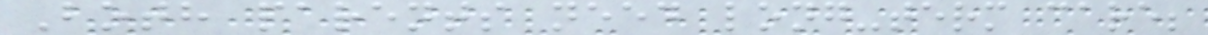Both parents need long-term care;
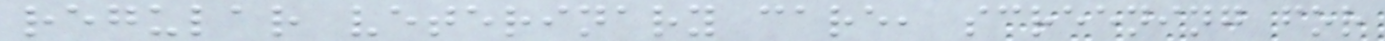regular veterinary care, screening for
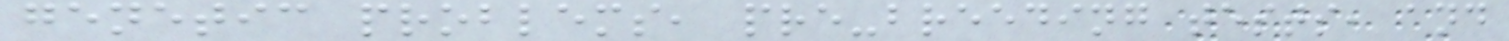genetic problems, pre-breeding tests, and
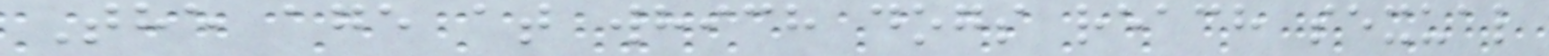The age at which dogs reach sexual
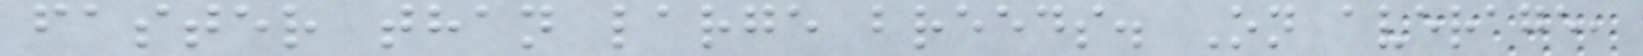faster than large breeds. On average,
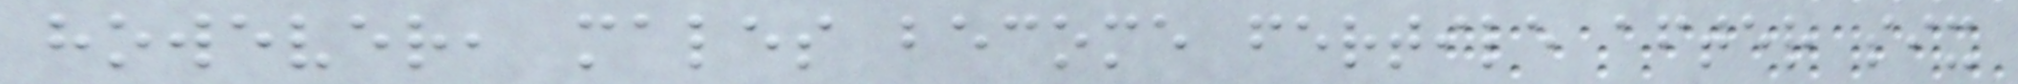however, males become fertile after six
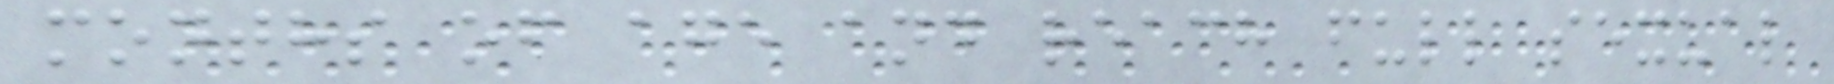months of age and reach full sexual
